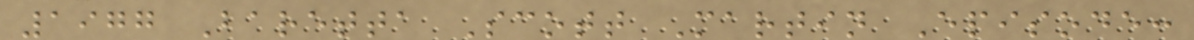1977 Baretta Scott Martin Episode:
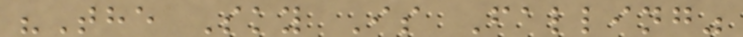"The Sky Is Falling"
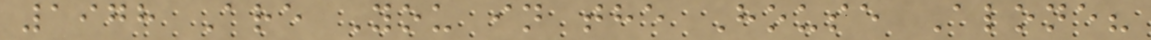1978 Are You in the House Alone?
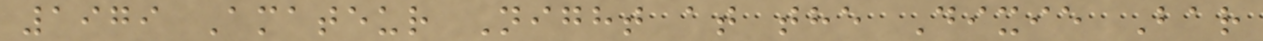1979 Amateur Night at the Dixie Bar
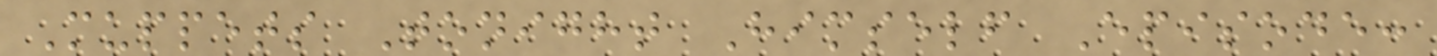Muppets Tonight Himself Episode:
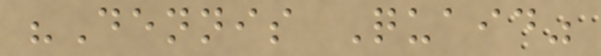"Dennis Quaid"
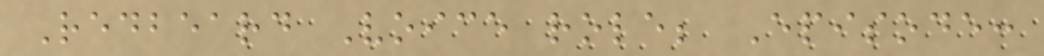Redbeard Voice role; Episode:
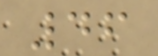46
